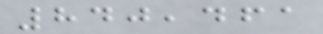840,461
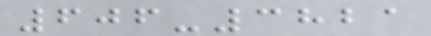606-3821
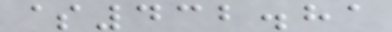$432.81
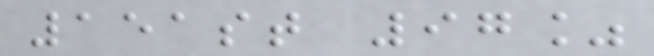151st 97%
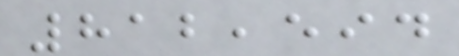812,594
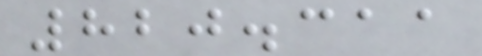820.311
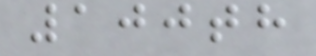100th
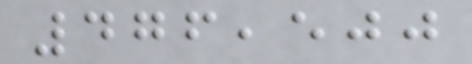476,500
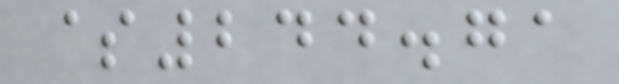$244.71
